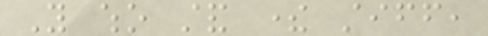You who stand there stiff,
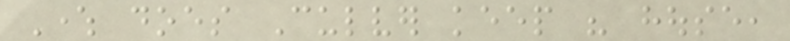Where does Culver keep his house,
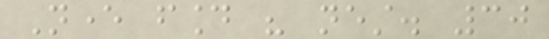Never found his nest. 30
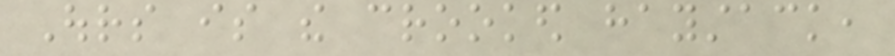Ours is the crooked haystack,
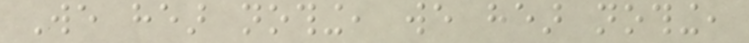We hear nothing, we hear nothing,
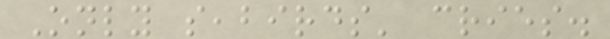Only seabirds' cries.
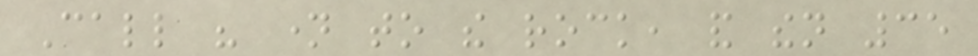Call his name to the rock, and then 35
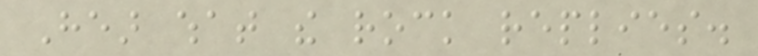Hear what the rock replies.
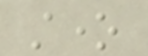stone
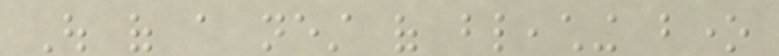Out of a nest of bleaching bone
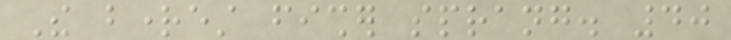The brightest fisher sprang. 40
